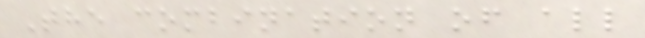The combination of all
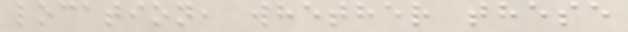location, whether these
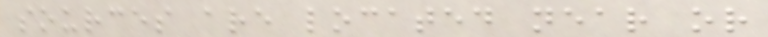sources are located near or
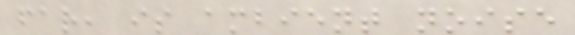far, is ambient noise
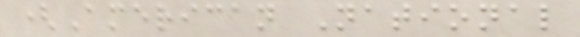(American National
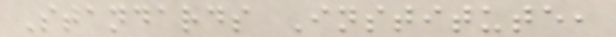Standards Institute,
